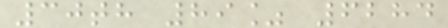30th 89% 6284
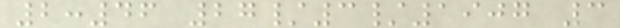2:46 27/3/1907 3
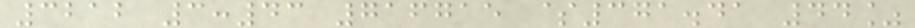3212 3:43 716715 $371.41 44%
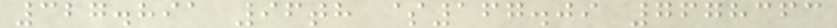327.891 96th $167.09 7678363
